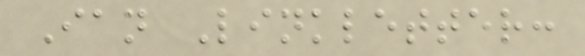Ian Linkletter:
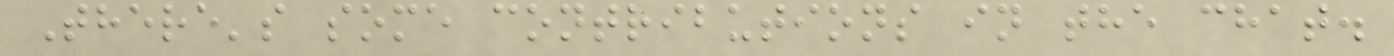There's some contributions in the chat.
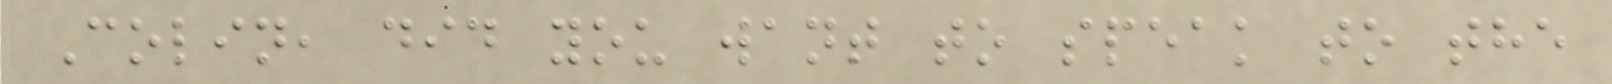Colin, did you want to speak to the
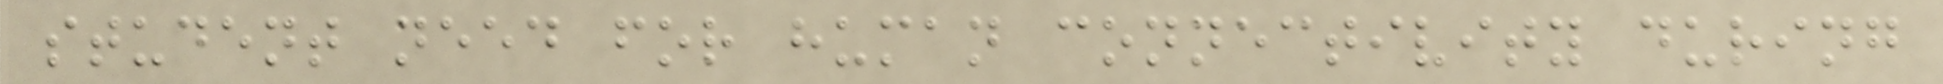student need for human connectivity during
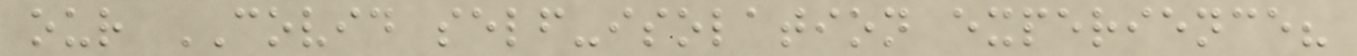our COVID self-isolation experience?
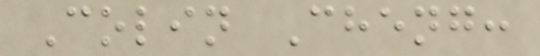Colin Cheng:
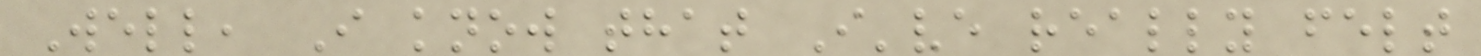Well, I know that I've really felt
